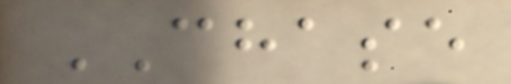CHASE
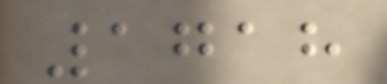1718
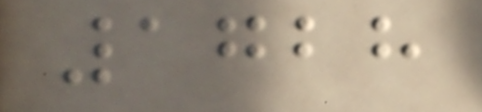1728
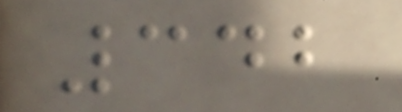342
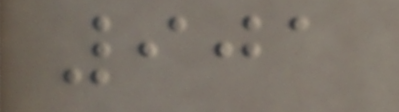901
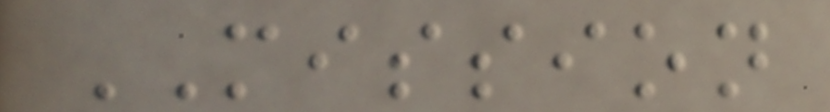MISSION
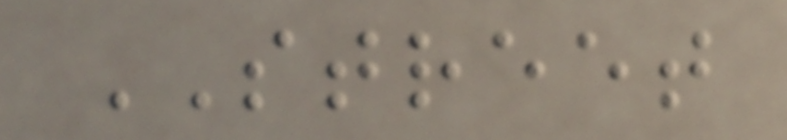STREET
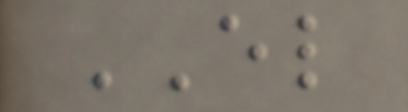EL
